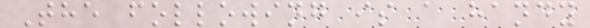The following is a handy
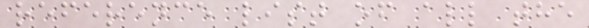reference list of all the
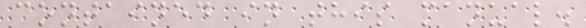contained in this manual.
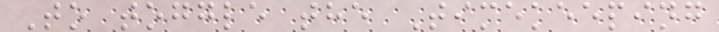To toggle the Timekeeping
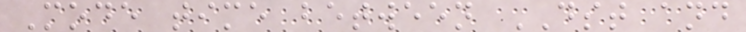Mode time between DST and
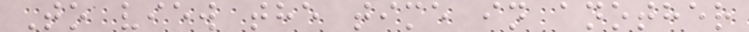To view the time in another
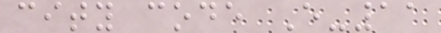city code E-11
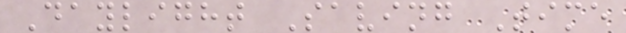Daylight Saving Time
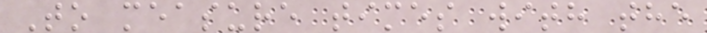To measure times with the
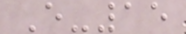E-15
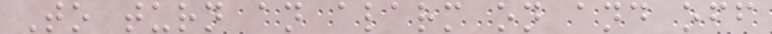To turn an alarm on and off
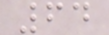64
